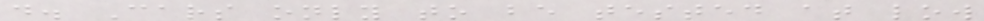d. Cars only to be tested at low
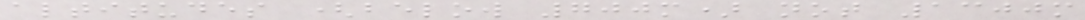altitudes (below 700m) not 1300m
